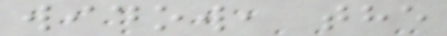widow, the
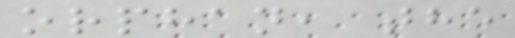orphan, the
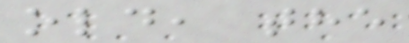old, the
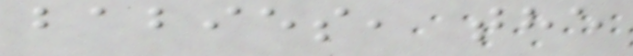babies, the
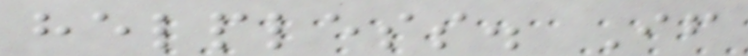helpless. If
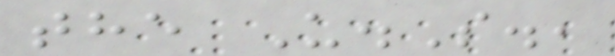the U.S.,
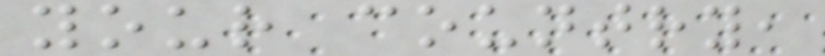your country,
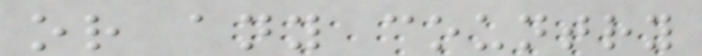or any country
